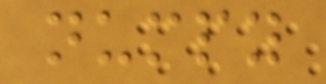numpy
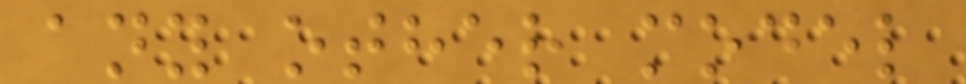any other model
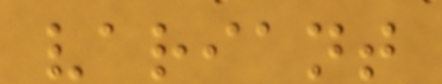variant
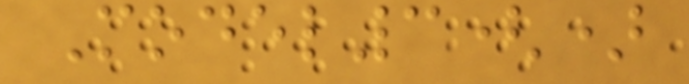Model3()
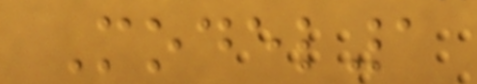Model1
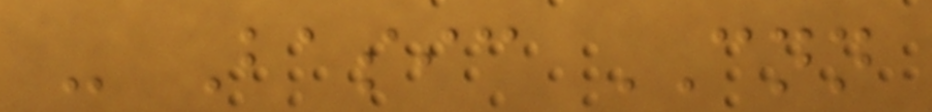- Basic CNN
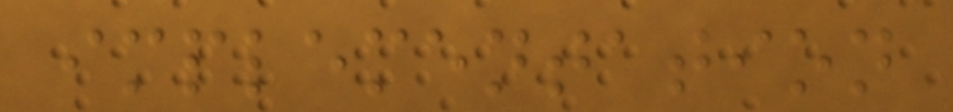implementation
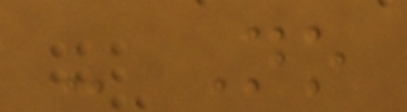- No
